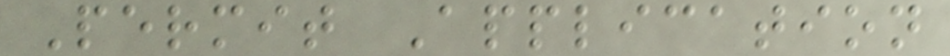Permit Application
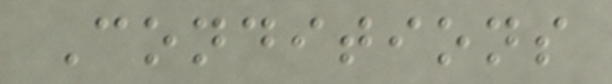Conditions
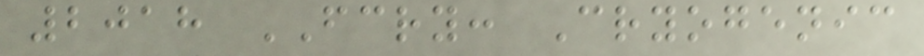2018 FCRY: Cryogenic
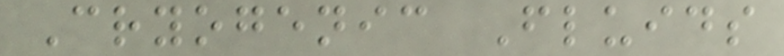Cryogenic Fluids
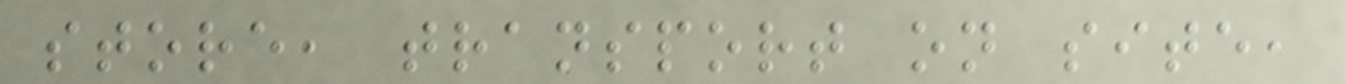store, transport on site,
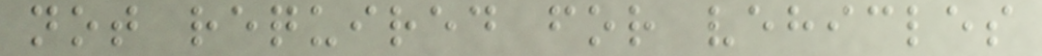not required for vehicles
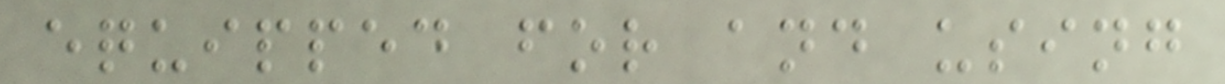equipped for and using
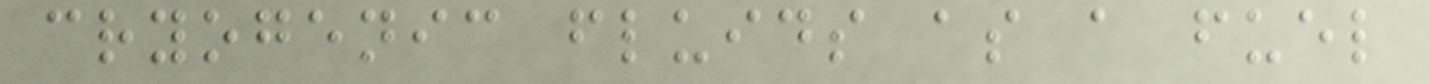cryogenic fluids as a fuel
